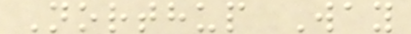Northup Way
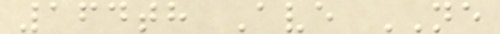164th Ave NE
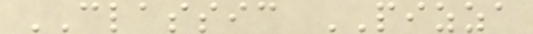CLASSIC PIZZA
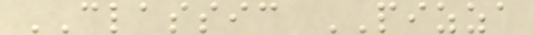CLASSIC PIZZA
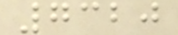7320
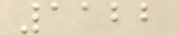1122
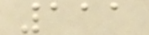111
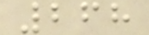268
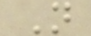N
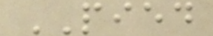PIED
